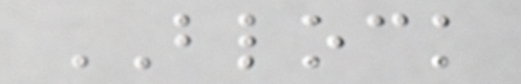BLOCK
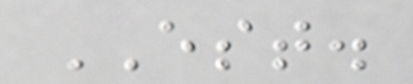EST.
